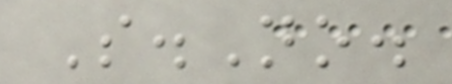S.No.
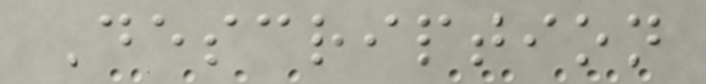Description
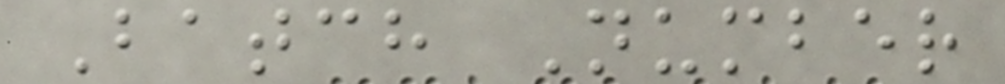Batch Number
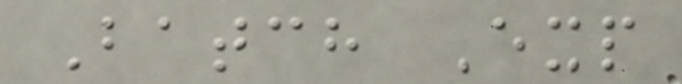Batch Exp
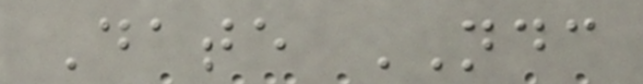Date NDC
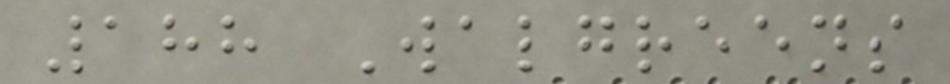188 Walgreens
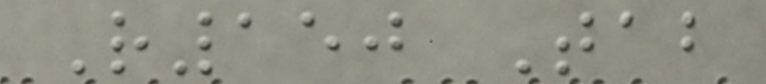R150 Tab
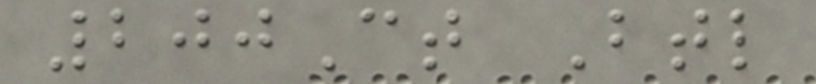200Ct Btl
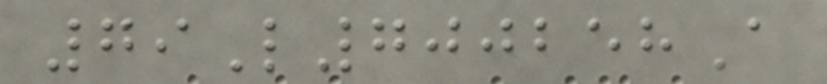79L700258A
